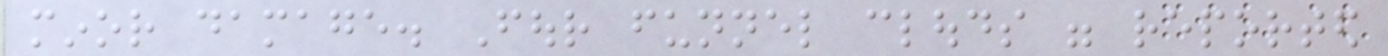minor damage. Four funnel clouds were reported
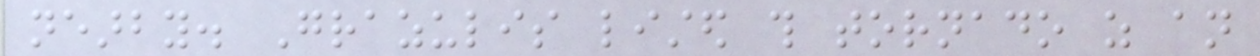nearby. Grazulis listed this tornado as an
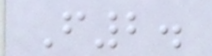F2.
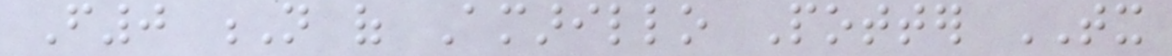F0 N of Amarillo Potter TX
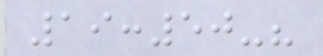19:50-?
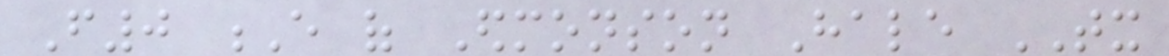F0 E of Edmonson Hale TX
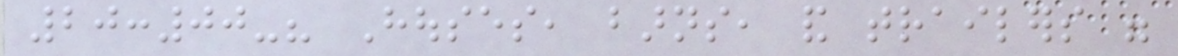20:00-? Houses, barns, and trailers were
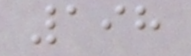198
